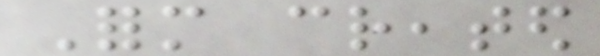Form created
